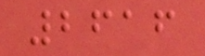2616
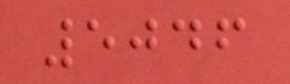5046
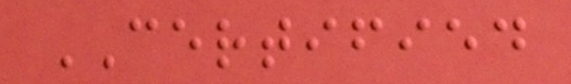CERTIFIED
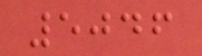5046
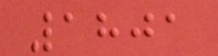1801
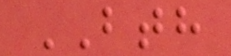BTH
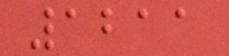1211
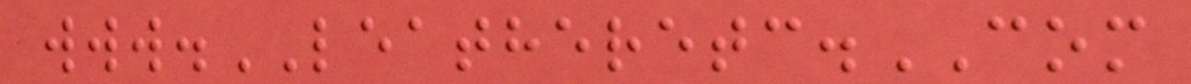www.LEATHERETC.COM
